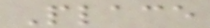Place
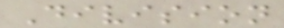Division
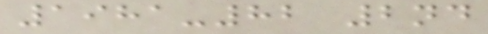1981-82 2nd
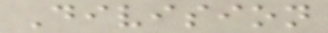Division
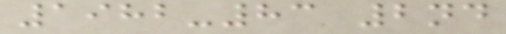1982-83 2nd
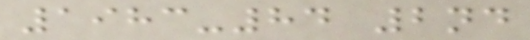1983-84 2nd
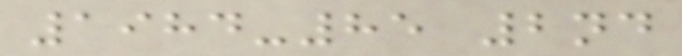1984-85 2nd
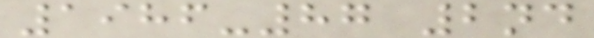1986-87 2nd
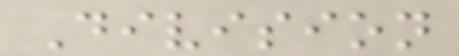Division
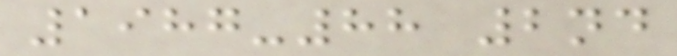1987-88 2nd
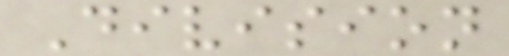Division
